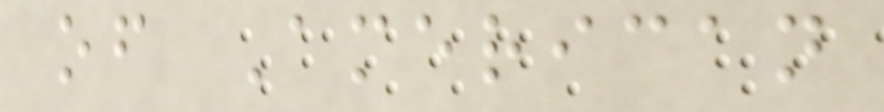of American
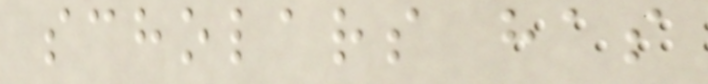scholars has
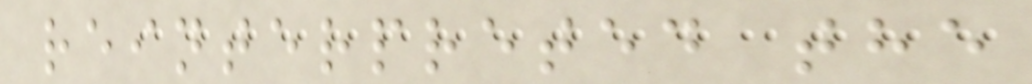reinterpreted the
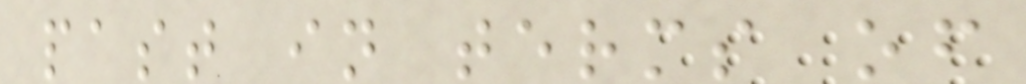past in terms of
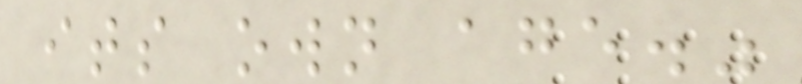its own age."
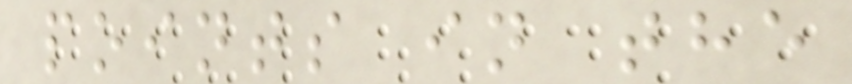points in the
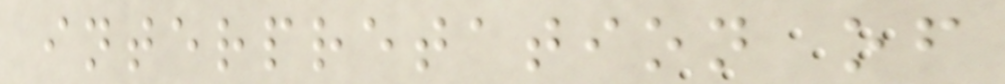interpretation of
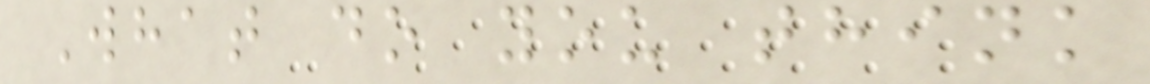What do you think
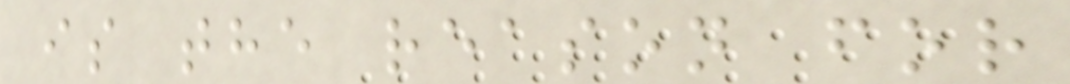is the reason for
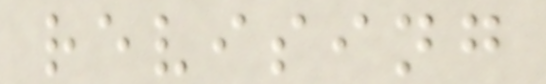revising
